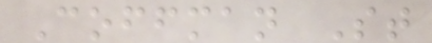Coffman St
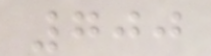700
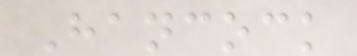Hancock
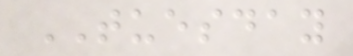TUESDAY
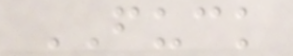FUCK
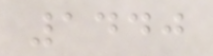1440
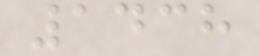1438
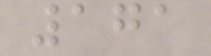171
